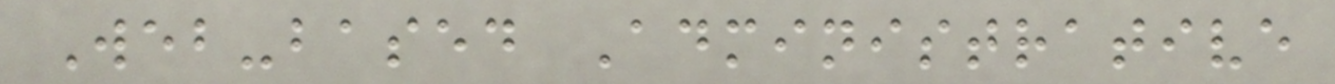Web-based Administrative
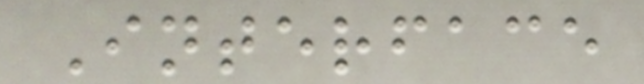Interface
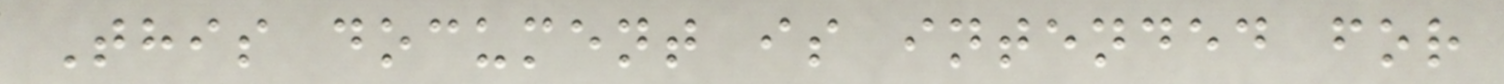This document is intended for
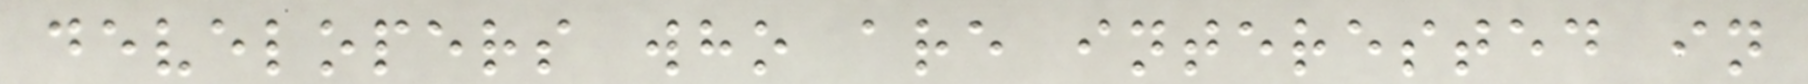developers who are interested in
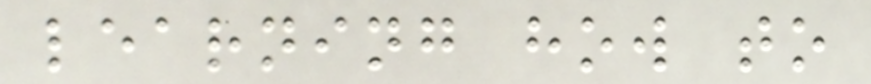learning how to
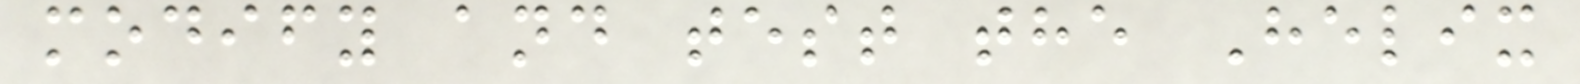modify and test the Helix
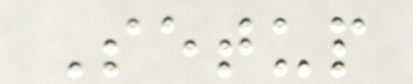Setup
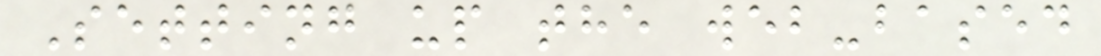Setting up the web-based
